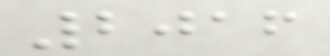2016
